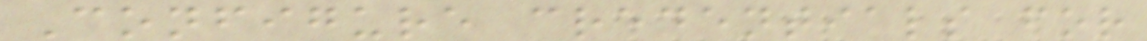Configure credentials for
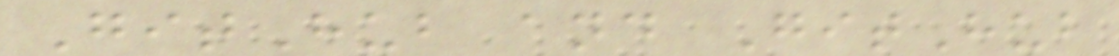GitHub and GitHub
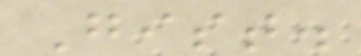Gist.
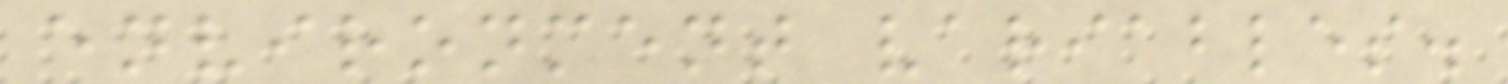environment variables.
